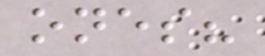ones?
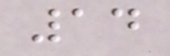14
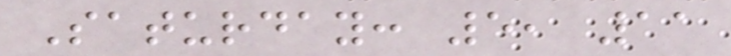Saturday: 5, 11
